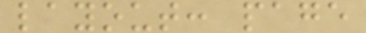layout: page
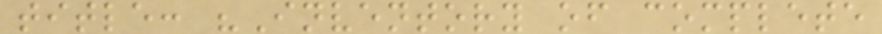title: "Inventory of complete
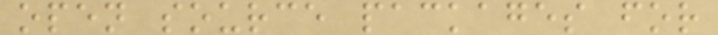open source packages for
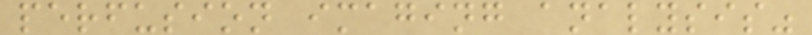perfusion imaging analysis"
